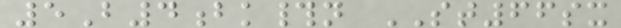5B4bk#n ST66sx
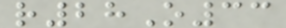r28O33
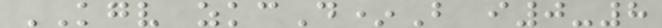KGV zkcD*B i0-8
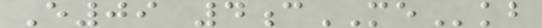E09 4cMEkb
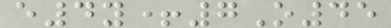e4y+7O45
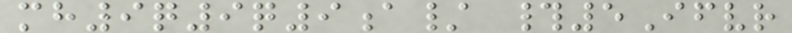mh9q9q9a/ #5Ifvr
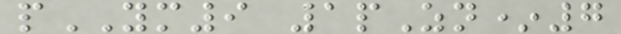pYM9 1pZn*7
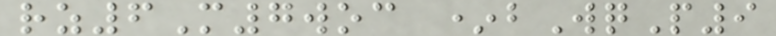rz6M7woc *bWqP9
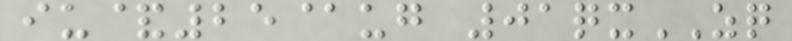iu&25@ug 01qxZQ
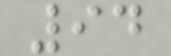94
